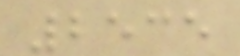2535
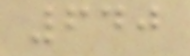640
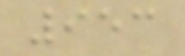953
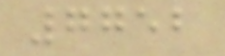7752
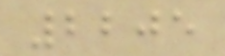2205
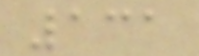131
